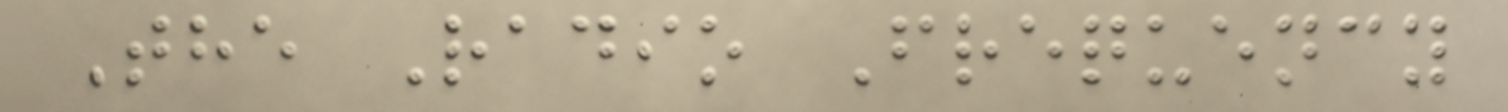The Radio Frequency
